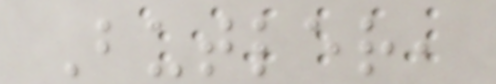Butler,
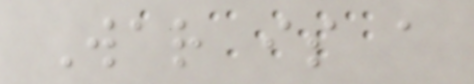War is a
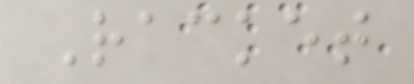Racket
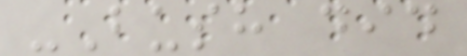-Bush did
